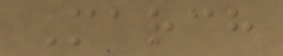March
